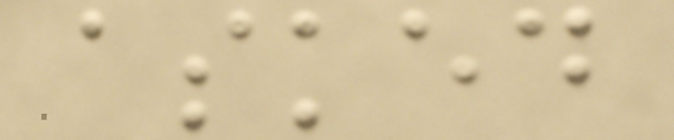asked
